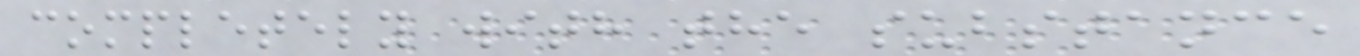completely with the substance
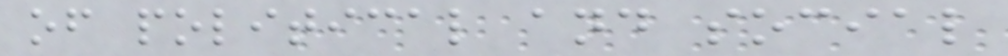of political and social
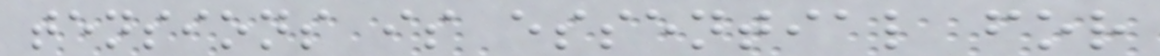tensions is essential for
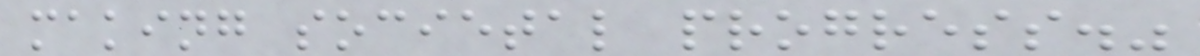making societal progress."
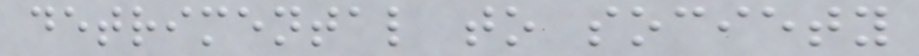detrimental to society
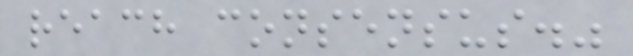reach consensus."
